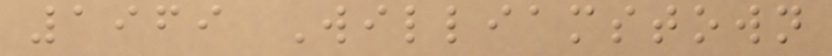1969 Williamstown
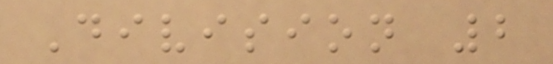Division 2
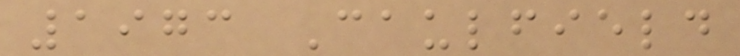1973 Caulfield
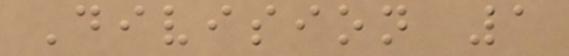Division 1
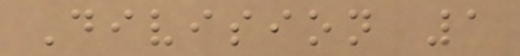Division 1
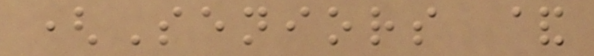(Seniors &
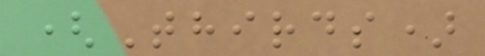(Thirds)
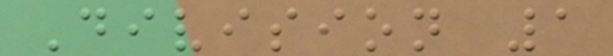Division 1
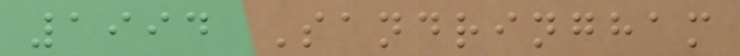1994 Sandringham
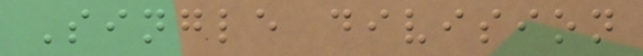Single division
